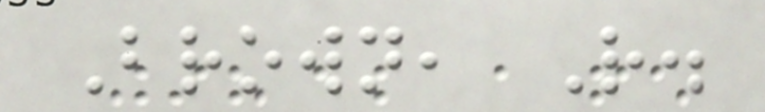Brown, R.
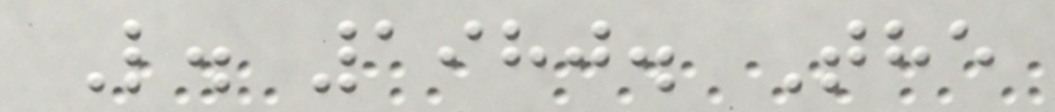L. 1980. The
